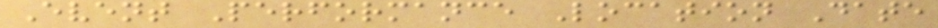Event Performance Location Date
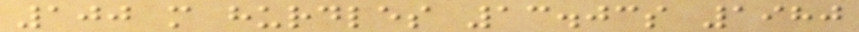100 m hurdles 13.03s 1980
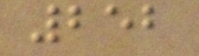252
